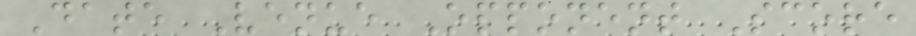Date Venue Opponent Score
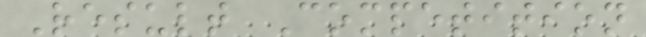Result Competition
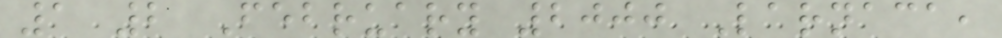1 2 February 2000 Larnaca,
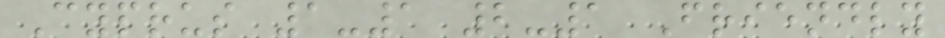Cyprus 1-1 2-1 Friendly
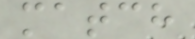match
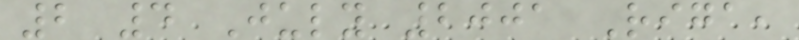2 4 July 2001 Riga,
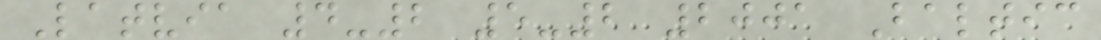Latvia 4-2 5-2 2001 Baltic
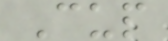Cup
